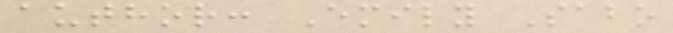author: Emily Sabo
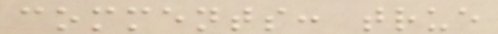comments: true
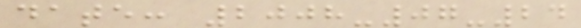date: 2008-07-24
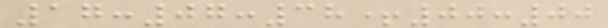17:07:38+00:00
